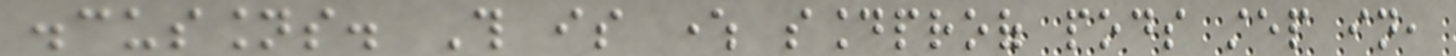discussions. This is where soundproof pods step in,
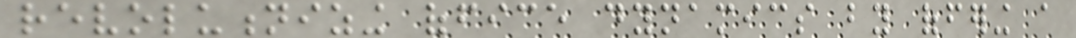revolutionizing office dynamics by offering a
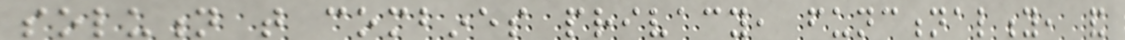solution that combines privacy, functionality, and
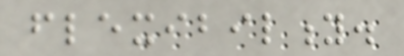flexibility.
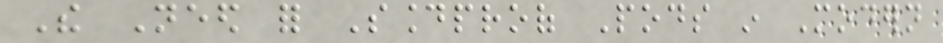The Need for Soundproof Pods in Modern
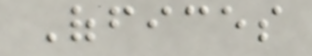Offices
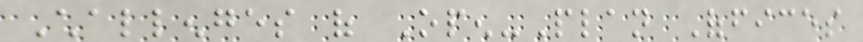Challenges of Open-Plan Offices
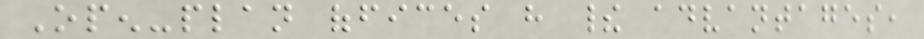Open-plan offices have their advantages,
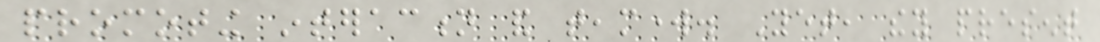promoting interaction and teamwork. Yet, they present
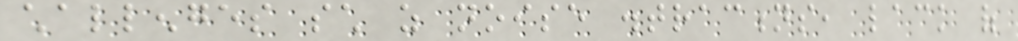challenges such as noise distractions, lack of
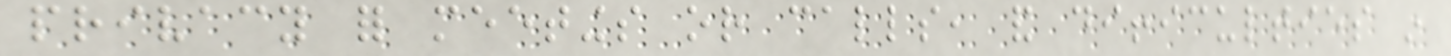privacy for meetings or calls, and difficulties in
